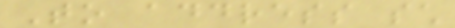To address such
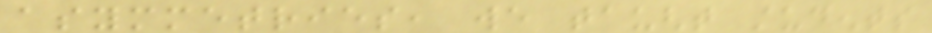asymmetries, we taught students
